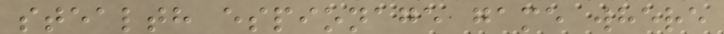stealth espionage game where
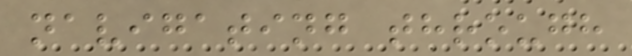navigating through
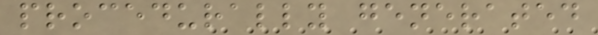procedurally generated
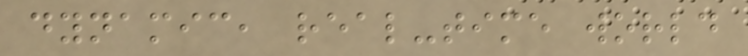dynamic, real-time world
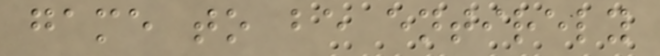game to be entirely
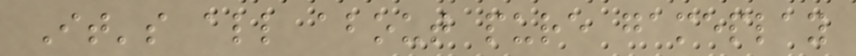It's all about pure gameplay
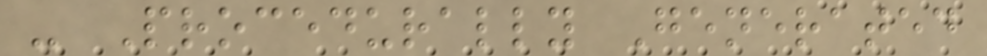- Procedurally Generated
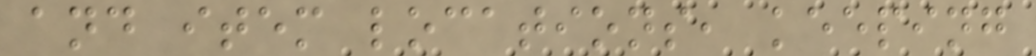and item locations, keeping
